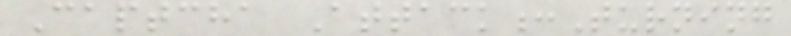Captcha Attack:Turning
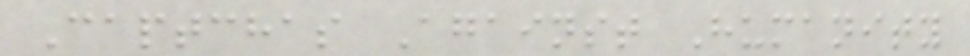Captchas Against Humanity
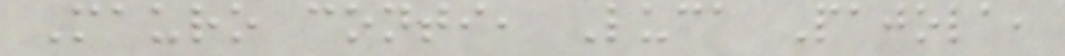Mauro conti, Luca Pajola,
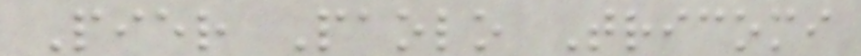Pier Paolo Tricomi
